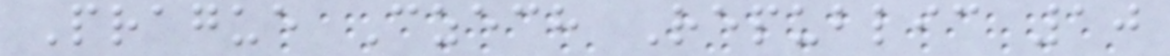Prague Czech Republic 10
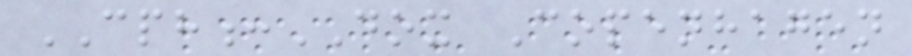CPH:DOX Copenhagen
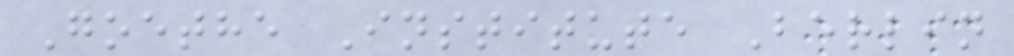Goethe Institute Berlin
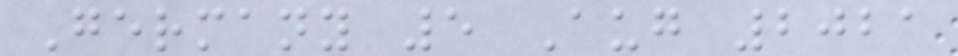Germany 5 Aug 2021
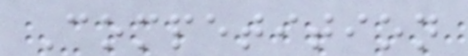Competition
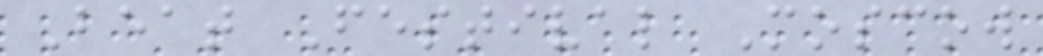Beat Festival Moscow
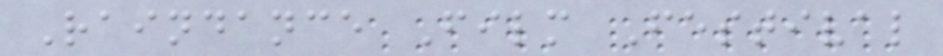Raindance Film Festival
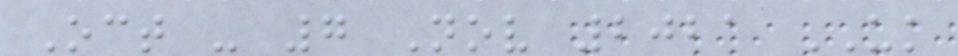Oct - 7 Nov 2021 UK
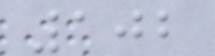102
